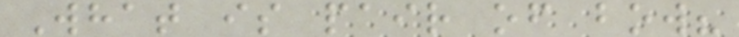What is pair of bow?
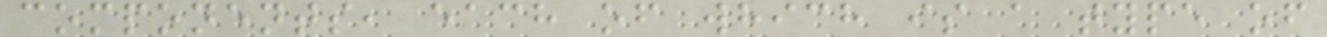components, each of which is a type of
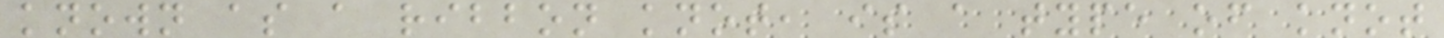known as a ribbon knot, is a type of knot
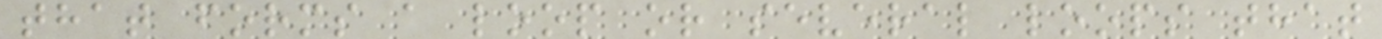that forms a loop or several loops that
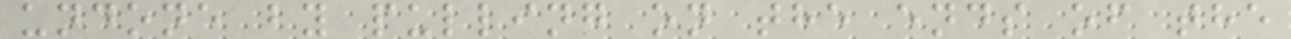undone by pulling on the ends of the
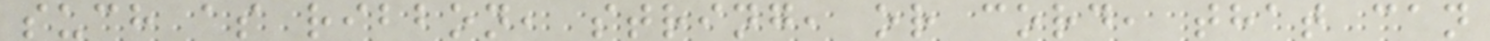such as ribbon, string, or cord, that can
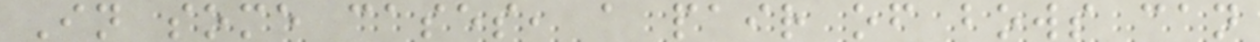In some cases, a pair of bows can
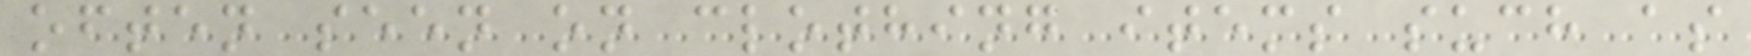often seen on clothing items such as
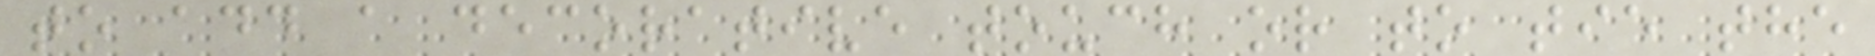to add a decorative touch or to tie the
